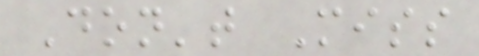Don't Miss
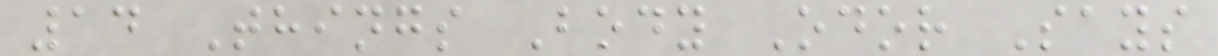14 Things Body Odor Says
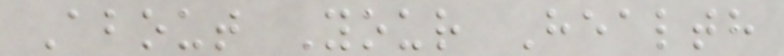About Your Health
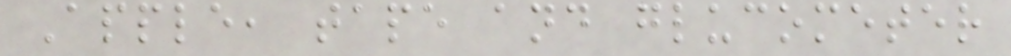Apple, tape and glucometer
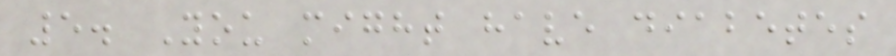5. You might have diabetes
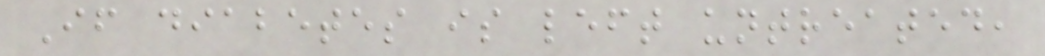If diabetes is left untreated,
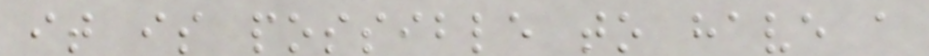it is possible to have a
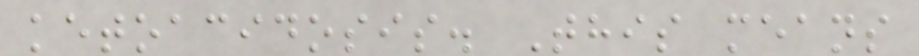ketoacidosis. This means
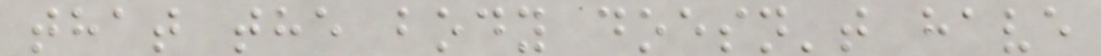that the body doesn't have
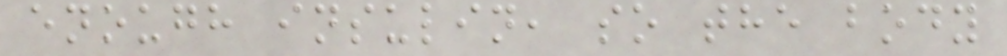enough insulin, so the body
